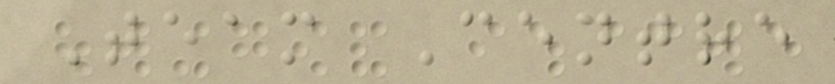Team Centre
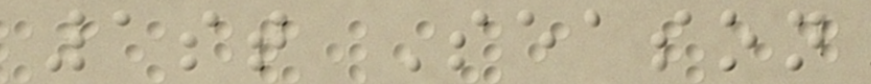1st Season
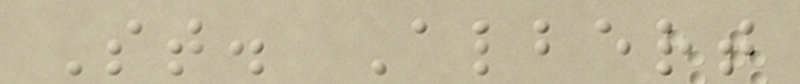St. Albert
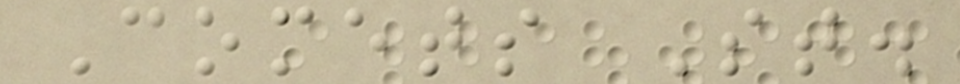Comets St.
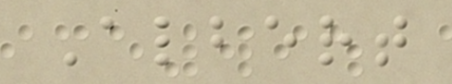Albert
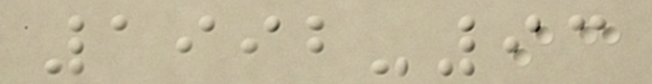1992-93
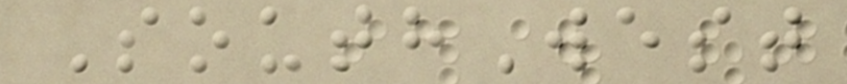SouthWest
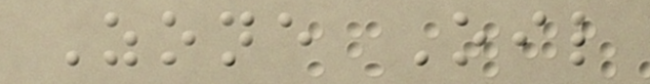Zone Oil
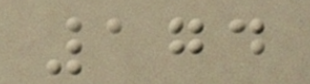174
